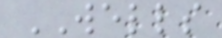WELLS
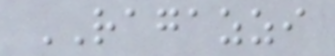RAGAZZI
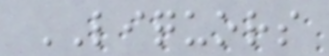LIQUORS
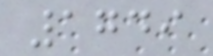1749
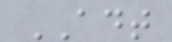ADT
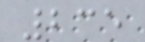235
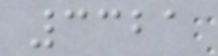3321
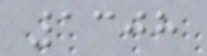1308
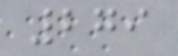279
